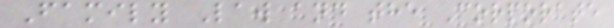Family Law and the Corporate
